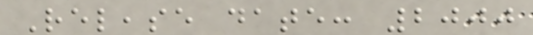Release date: 2000
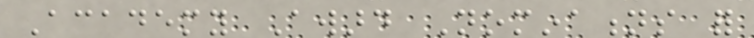Academy Award Nominations for
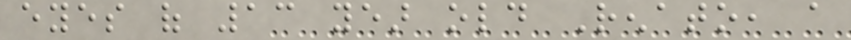eyes of 13 year old Renato, a
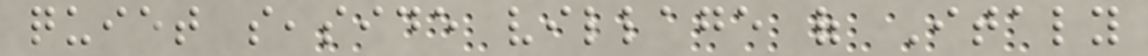quiet seaside village of Italy
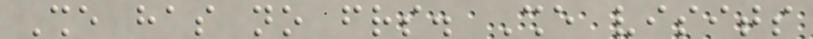She has no friends. She visits
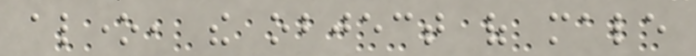alone, the object of male
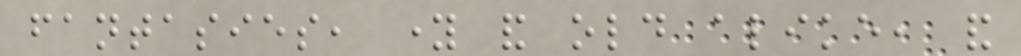fantasies, young and old alike, and
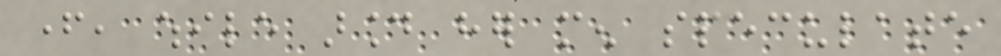father, while around her men speculate
